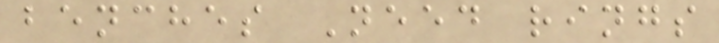benches Need rings
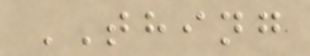THING
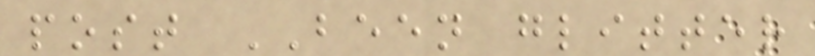post BEEN glitter
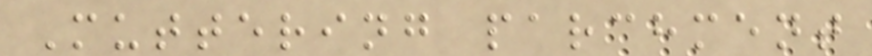Muttering parchment
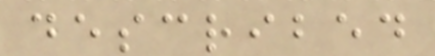described
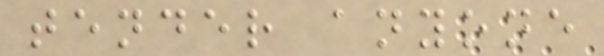tender anyone
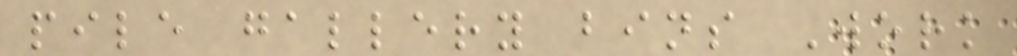pile gallery bins Work
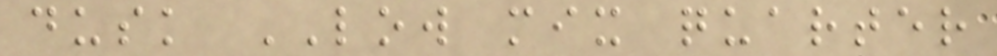dusk LOW mix quarter
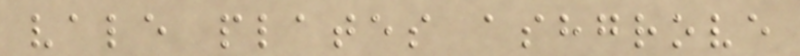vale plates ashgrove
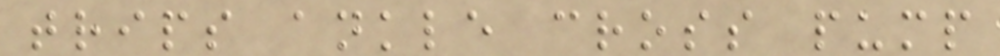trips ankle cross pump
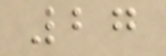27
